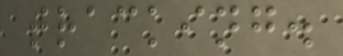tracking.
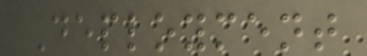Deployment
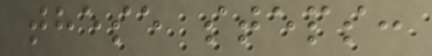these steps:
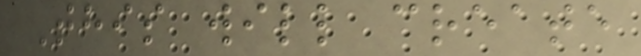This will create
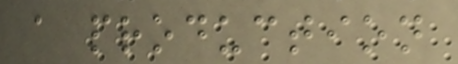a production
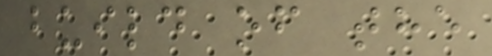build of the
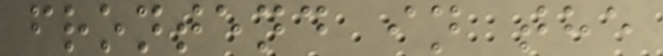frontend in the
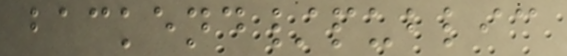backend/public
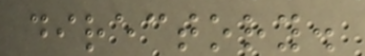directory.
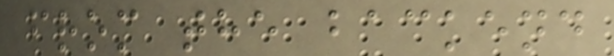from the backend
